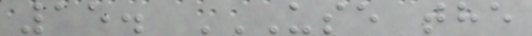15. USE THE
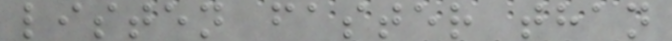listen faster than
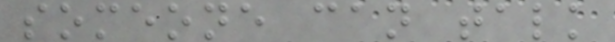someone can talk
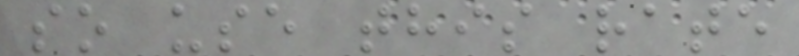so use this rate
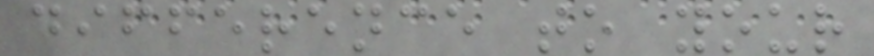difference to your
